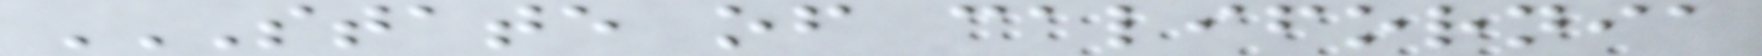STATE OF CALIFORNIA
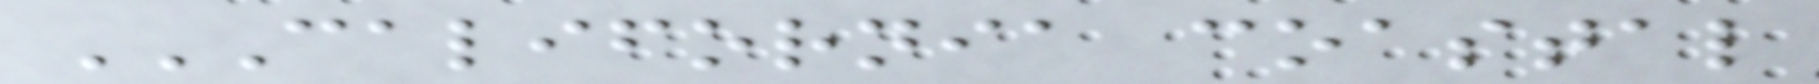CALIFORNIA COASTAL
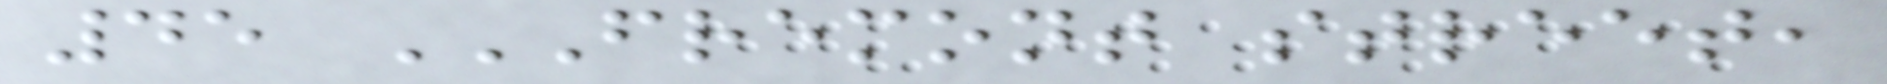45 FREMONT STREET,
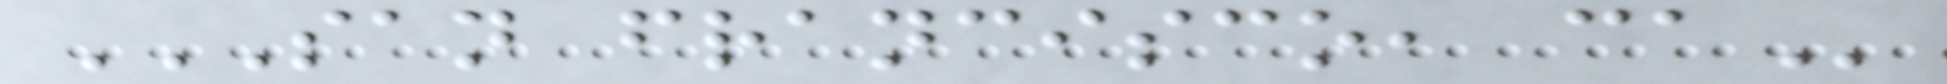SAN FRANCISCO, CA
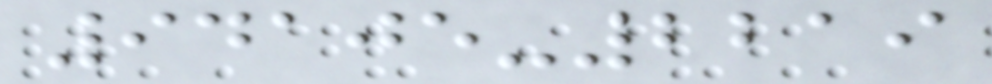94105-2219
